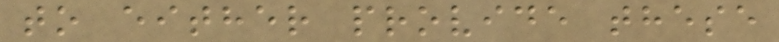to either provide these
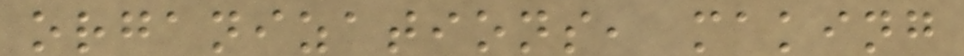organizations, making
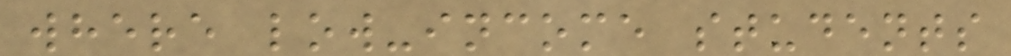where low-income students
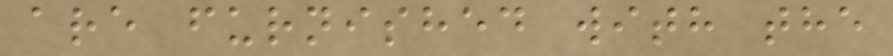are furnished with the
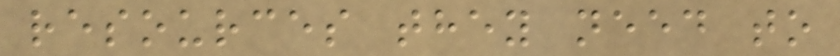resources they need to
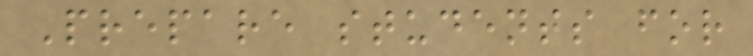Prepare students for
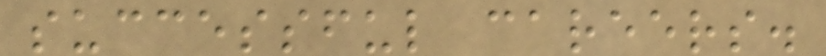successful careers.
